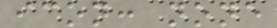icon: none
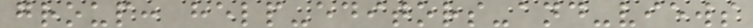group: help-editors-and-views
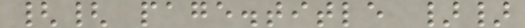{{ page.title }}
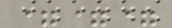===
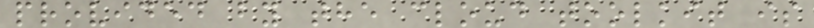provided by the cloud toolkit is
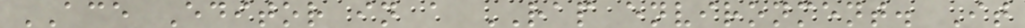ACE Editor in a RAP environment. It
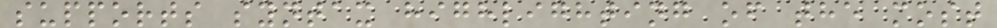supports syntax highlighting of the most
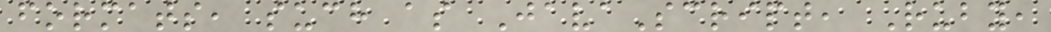formats, such as JavaScript, Ruby,
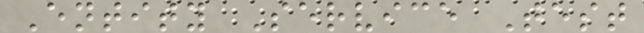Entity Service Test
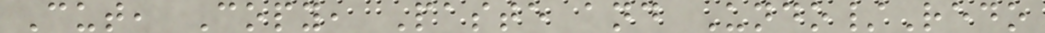Cut, Copy, Paste and Undo/Redo
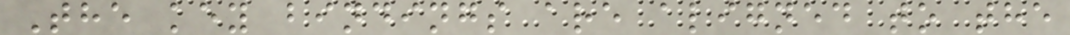The key bindings are aligned to the
